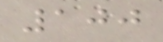100
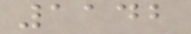1142
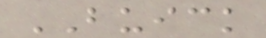BUICK
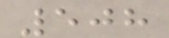508
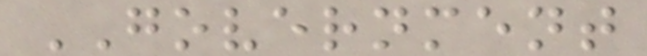GOVERNMENT
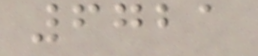6721
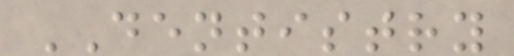DENTISTRY
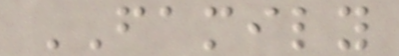FAMILY
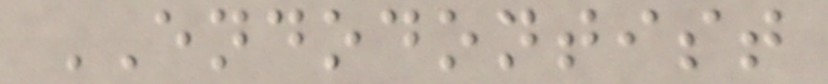ENDODONTIST
